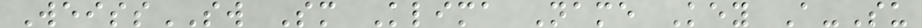WeissSW Sm Klima Name Key A-Su
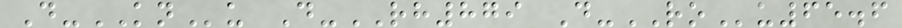D-KNu D-RH879 D-ROu65.6
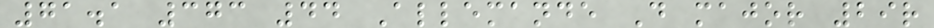71.1 373 44 Allemande D major 29r
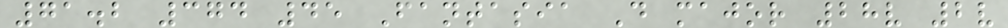71.2 374 45 Fantasia D major 28v 2v
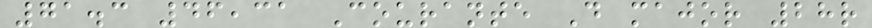71.3 46,31 Courante D major 28r
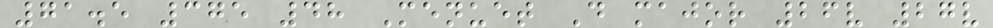71.5 375 48 Menuet D major 26v 27v
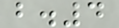b.4
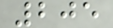205
